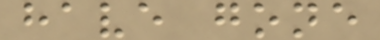have gone
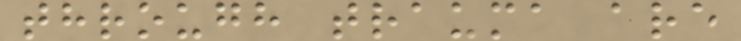through trauma are
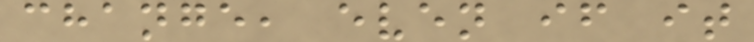change, even if it
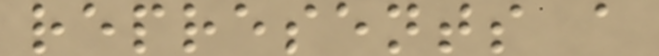represents a
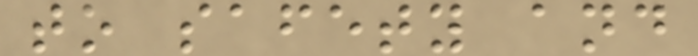to safety and
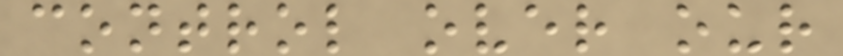control over our
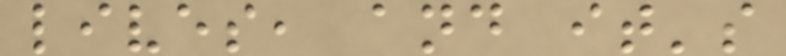lives, and it's
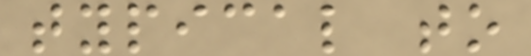typical to
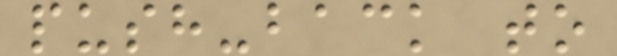push-back to
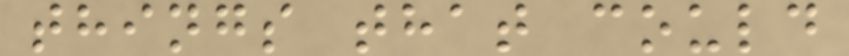things that could
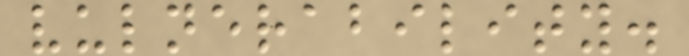vulnerability.
